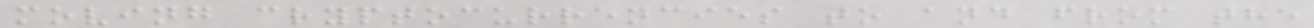moving cryptocurrencies to and from the
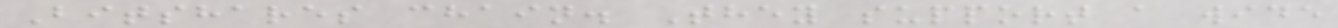Bitshares chain. They support a wide
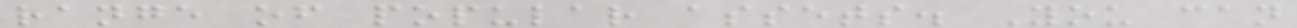range of popular assets. You can
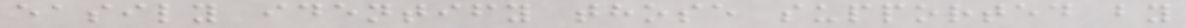easily identify those supported by
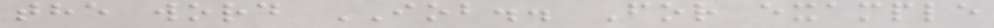the word IOB.. For example
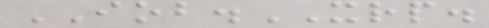IOB.XRP.
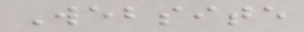Website
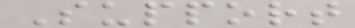Support
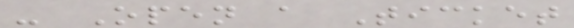- Open a Ticket
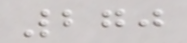270
